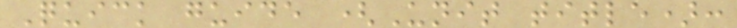Quick guide (Unit title):
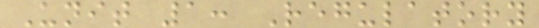Unit 1: Regulatory
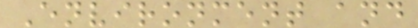Environment and
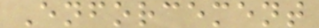Enforcement
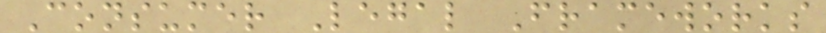Consumer Legal Frameworks
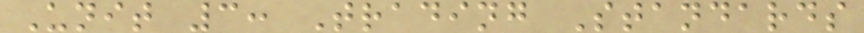Unit 3: Trading Standards
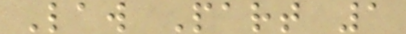Law Part 1
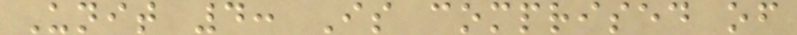Unit 4: Is comprised of
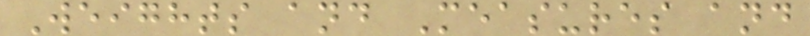Weights and Measures and
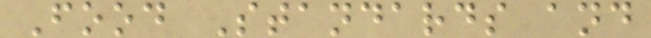Food Standards and
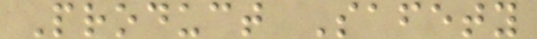Product Safety
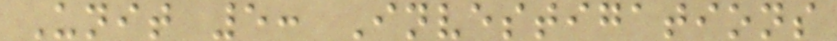Unit 5: Investigations
